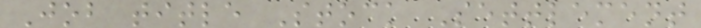Job title Stock Settlement
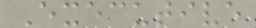Executive
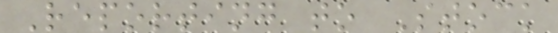Reporting to Stock
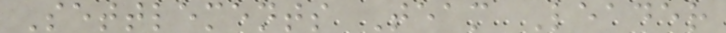Settlements Team Leader
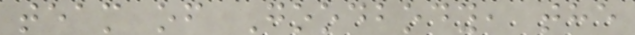team of Goodbody, the
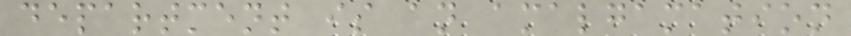department is an amalgamation
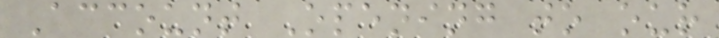Account Opening to our
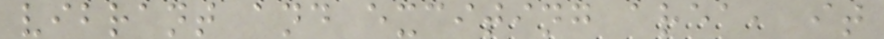vibrant and exciting area, it
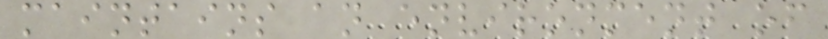maintains an environment of
